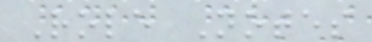Role Notes
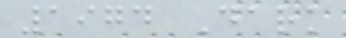1974 Dark
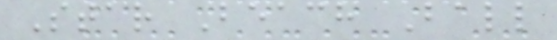Star Beach Ball
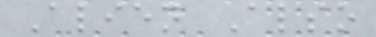Alien Also
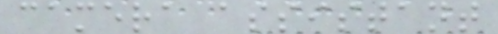camera assistant
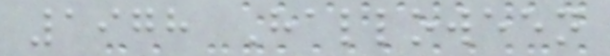1978 Halloween
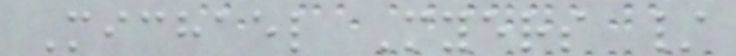Michael Myers /
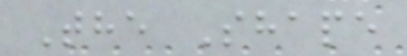The Shape
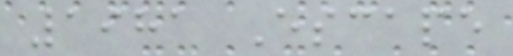1981 Escape
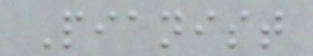Pianist
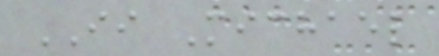II Michael
